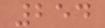254
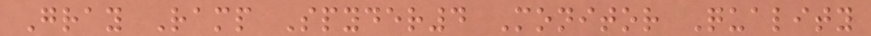Gray Ramp Spyder4 Monitor Quality
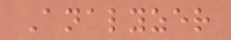Analyzer
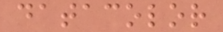datacolor
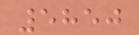5850
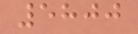5800
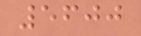5600
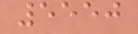5550
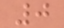0
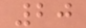20
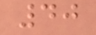40
